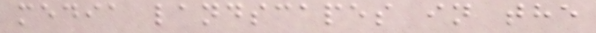media landscapes in the
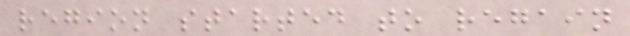region started to regain
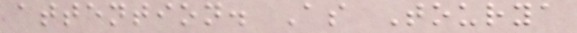attention. As Tourya
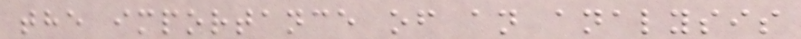the importance of an analysis
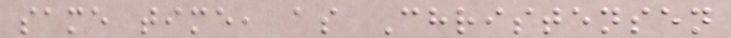same time, as Christensen
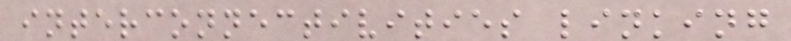interconnectivities linking
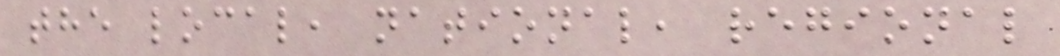the local, national, regional
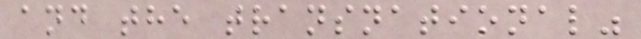and the transnational"
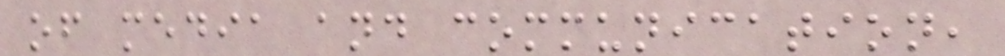of media and communication,
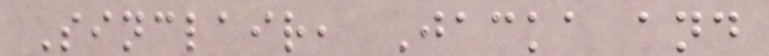Sinclair, Jacka and
